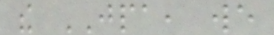the JPA, we
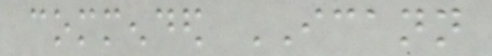commended ICANN
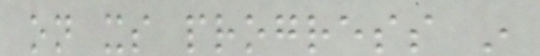on its progress in
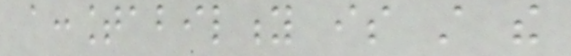accountability is still the
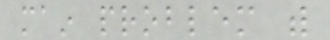main problem with
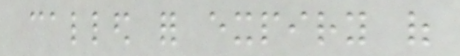called for expiry of
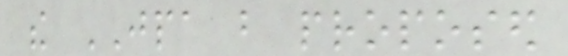the JPA but proposed
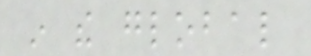in the global
